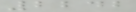2242
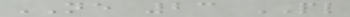NE 23 PL
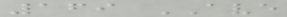169 AVE
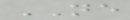NE
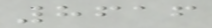8616
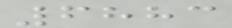6883
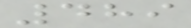489
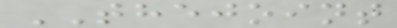THEJOINT
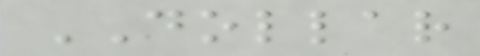DOLLAR
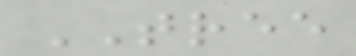TREE
